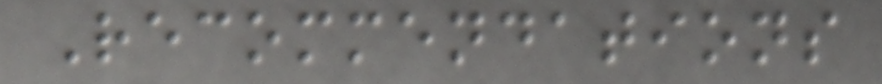Recommendations
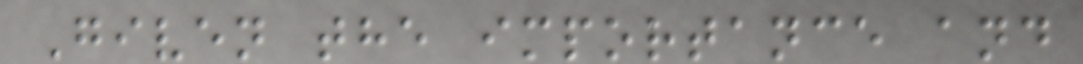Given the importance and
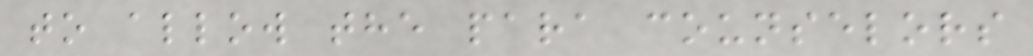to allow the para counselors
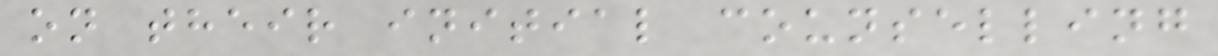on their initial counselling
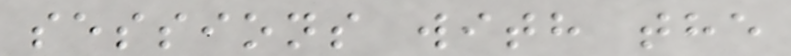sessions with the
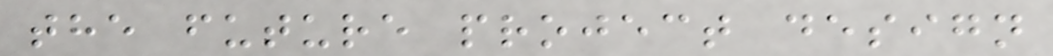the future project design
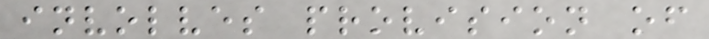involves provision of
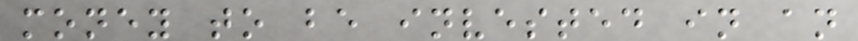money to be invested in an
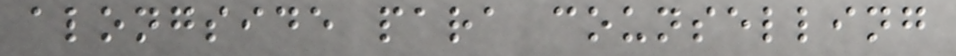alongside para counselling
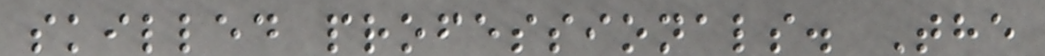skilled professionals. The
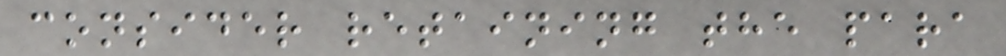consider retaining the para
